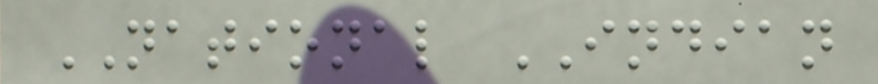NATIONAL INDIAN
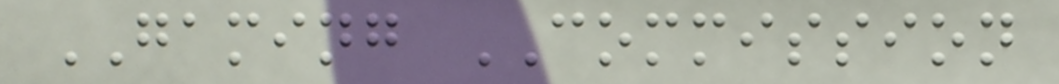GAMING COMMISSION
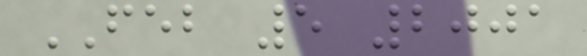FEB 5 2001
